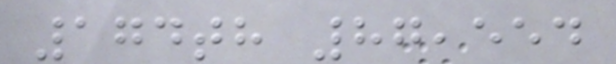174th 87,554
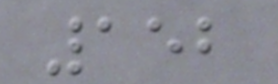152
